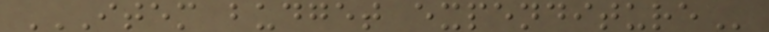ITEM BUDGET EXPENDITURE
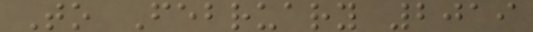To February 2019
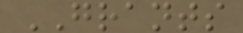GRANTS
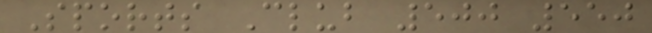Sports Club 500 550
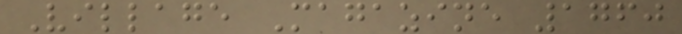Village Magazine 1760
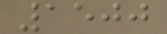1500
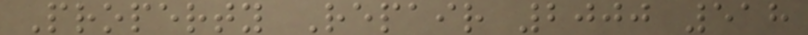Property Repair 2000 518
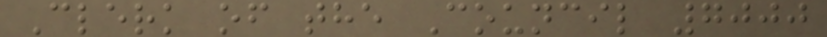Clerk of the Council 7000
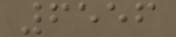6556
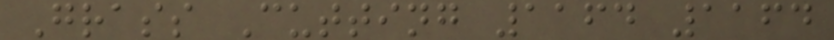Grass Cutting 1164 1164
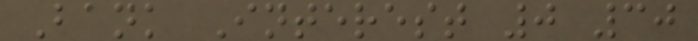Bank Interest 0 30
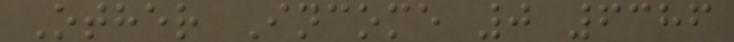Other Income 0 6386
